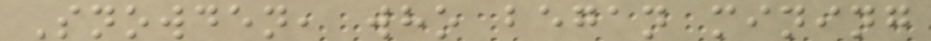Snowden, who began mining
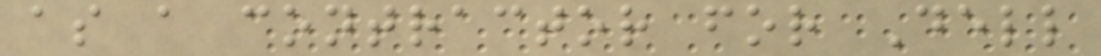as a contractor for Dell
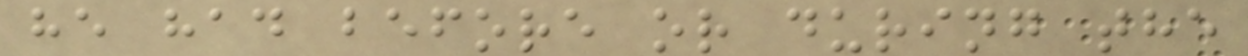he had before or during the
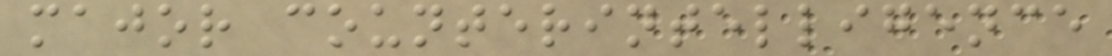major counterintelligence
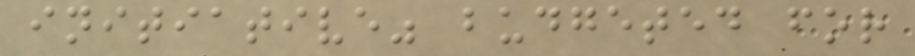initiative" budgeted for
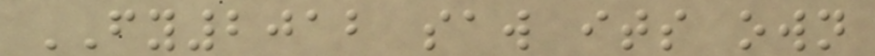FY2012 saw its own
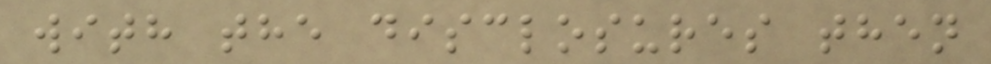with the disclosures then
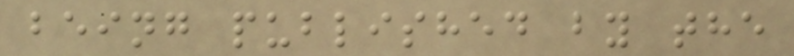being published by the
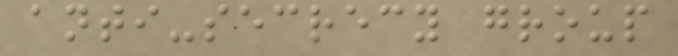anti-secrecy group
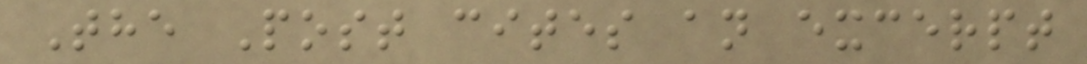The Post cites an excerpt
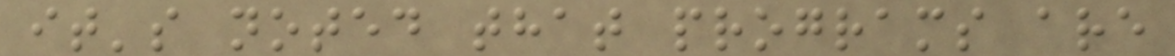it's noted that programs are
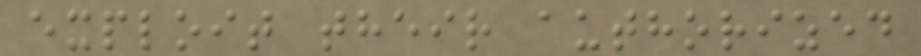exploit their authorized
